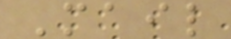Mail
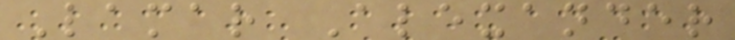Lamar Alexander
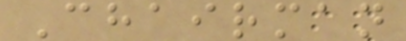Chairman
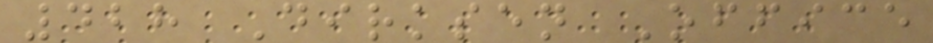428 Dirksen Office
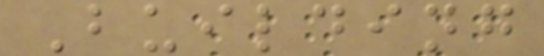Building
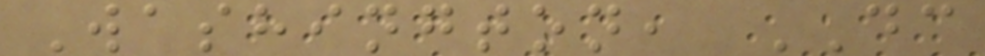Washington, DC
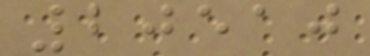20510
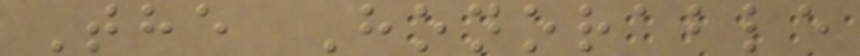The Honorable
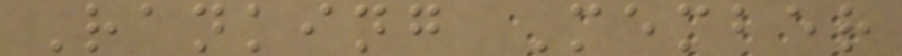Ranking Member
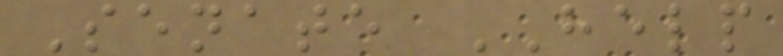Senate HELP
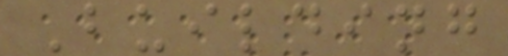Building
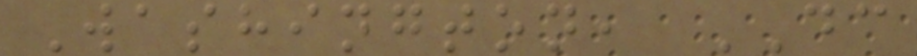Washington, DC
